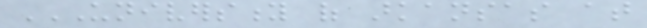UNIVERSITY OF ARKANSAS AT
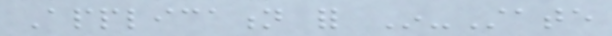Application for In-State
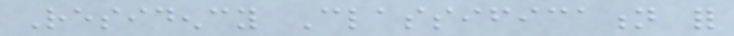Residency Classification for
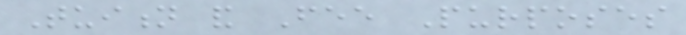Tuition and Fee Purposes
